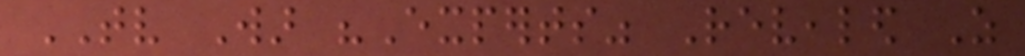TV War "Experts" Revealed As
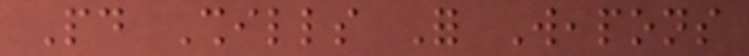Paid Shills For Weapons
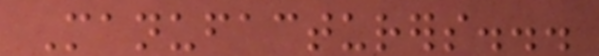Manufacturers...
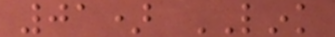01) LINK
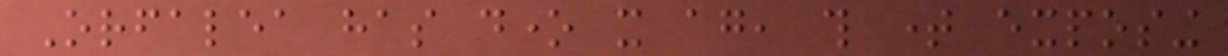Orfalea has done it again, this time exposing
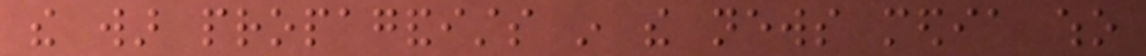the war propagandists in the news media who
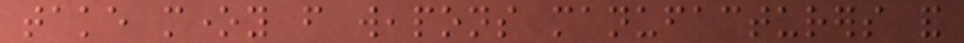take money from weapons manufacturers and
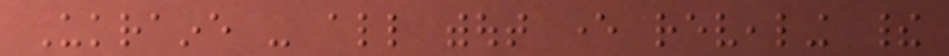Ukraine - all without ever revealing their
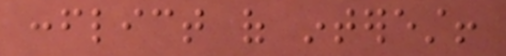conflict of interest!
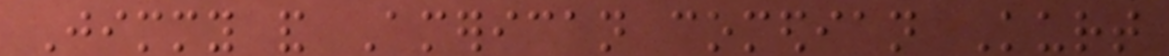Jimmy and American comedian Kurt
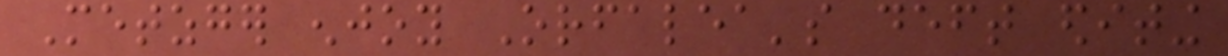Metzger enjoy Orfalea's deft editing
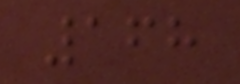168
